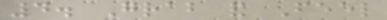4. Grab and Feel
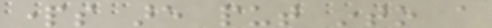parts are put into a
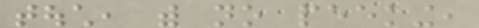touch, with no peeking,
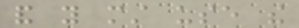and you must use the
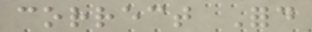correct Ford
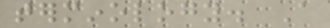terminology. A
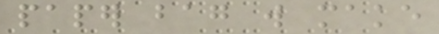paper bag will make
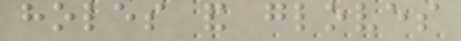holes and gloves
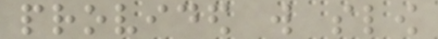provided will slow
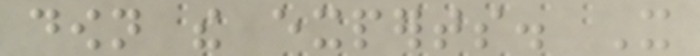down the experts. It
